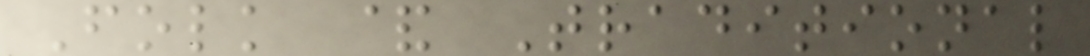Folk & Traditional
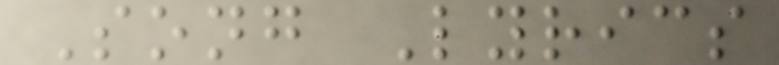Song Lyrics
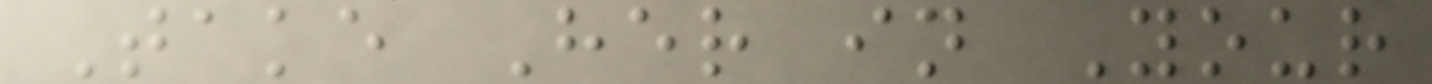Take Her in Your
